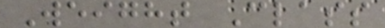Weight Class
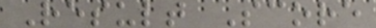Result Score
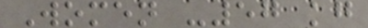Women -57 kg
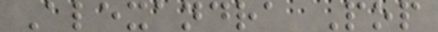Alexandra Pop
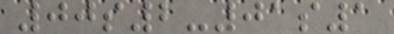00s2-01s1
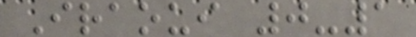Iraoui 0-1
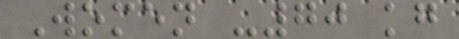Women -70 kg
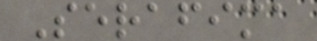Serafima
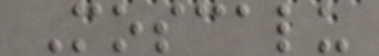Moscalu
